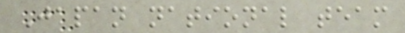Japan national team
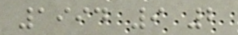1994 9 2
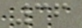36
